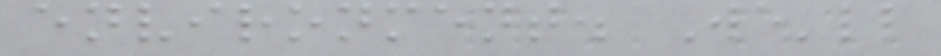environment. We'll
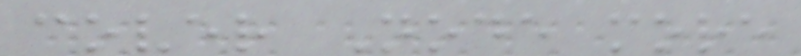cover Node more
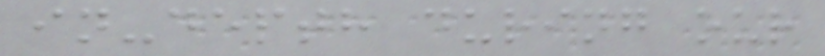in-depth during our
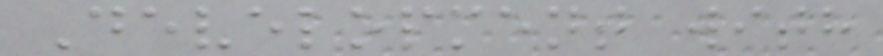Development with
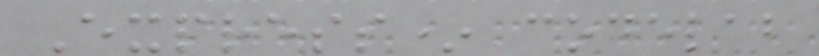Express* codelab
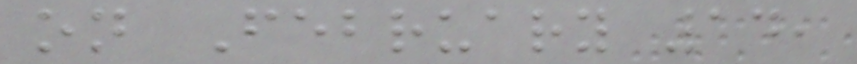on February 14,
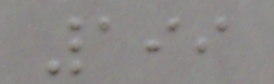199
